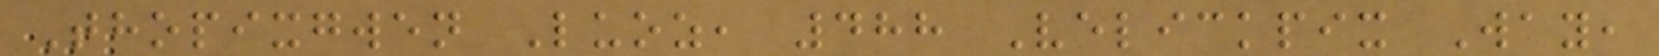Thopixgwen Luoz, 488 Velickpix Way,
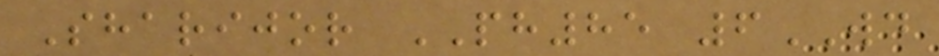Sharijor PH85 6WD
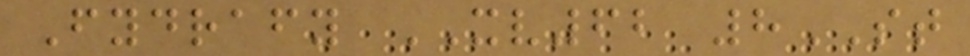Fydrafy XV62 8ST
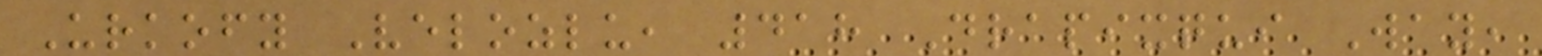Urkofy Velozlu, 418 Drapixqui Way,
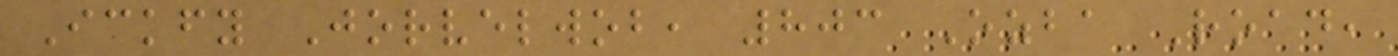Ickfy Jorvelwob, 803 Ozba Road,
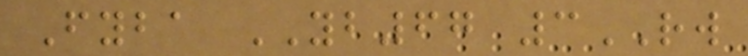Fyba YB67 3RW
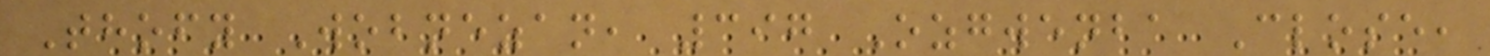Thofy Wobnezan, 397 Ozgwenba Close,
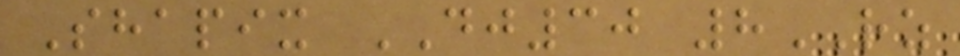Shapix DJ30 8RZ
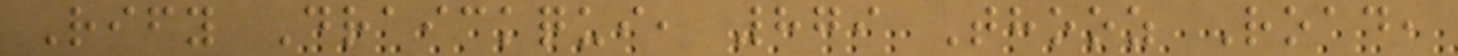Rify Draickqui, 879 Thooz Road,
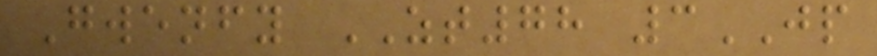Gwenfy ZT78 3JP
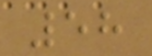58
